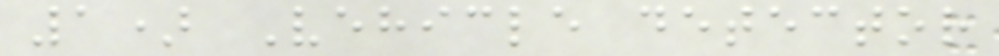1) Vehicle detector
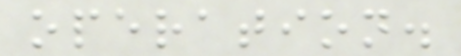operation.
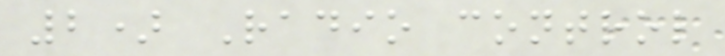2) Radio control
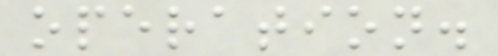operation.
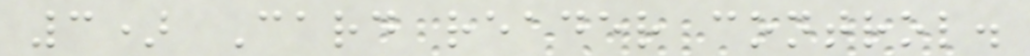3) Card reader control.
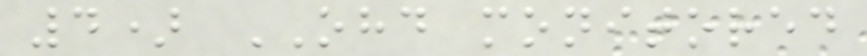4) OHD monitored
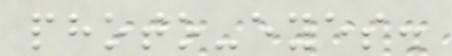photo-eyes.
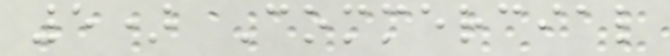5) Commercial
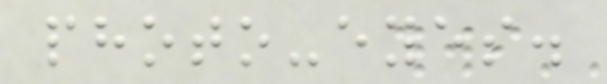photo-eyes.
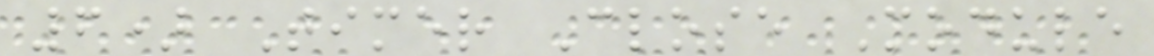6) Timer Close Module
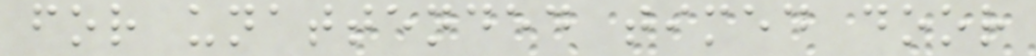for unattended timed door
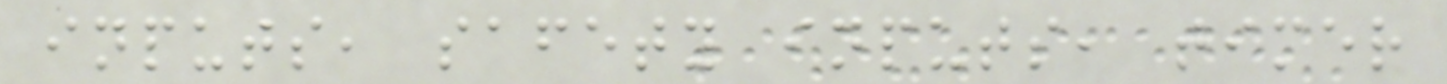inputs, safety inputs, timer
